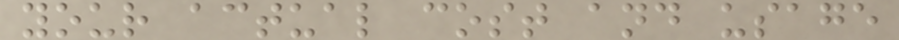your actual cost and usage
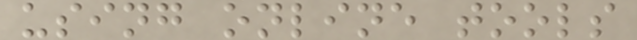using online tools
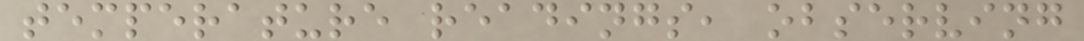temperature readings, observing
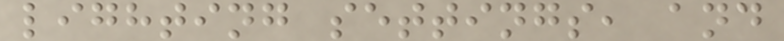lighting settings, and
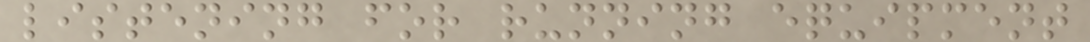listening for running equipment
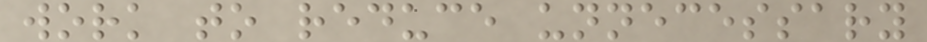work to reduce unnecessary
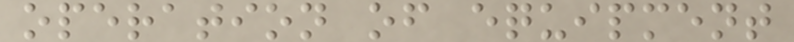operation of equipment
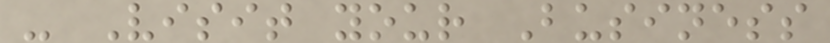- Visit your Business
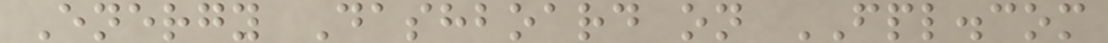Energy Dashboard on FPL.com
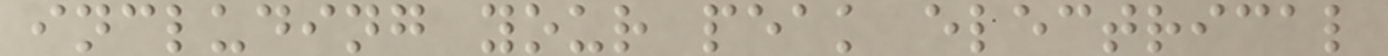including your peak electrical
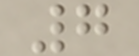7
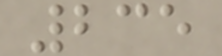235
